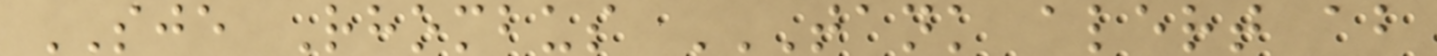SJE Rhombus TANK ALERT AB
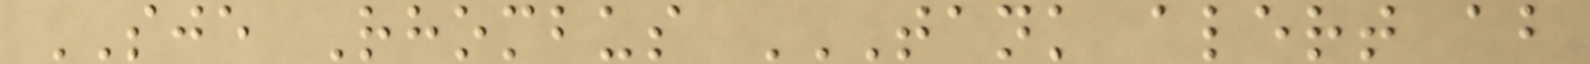SJE Rhombus TANK ALERT AB
